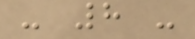- 8 -
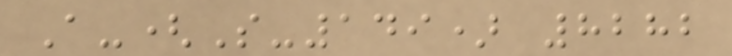A-(S-149) 8282
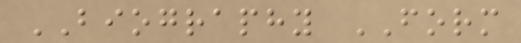BIOGRAPHY FORM
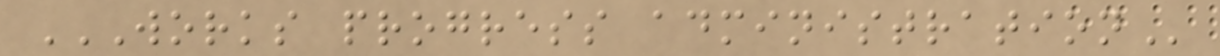WORKS PROGRESS ADMINISTRATION
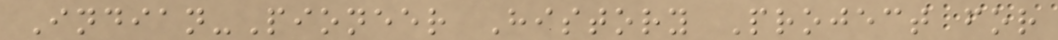Indian-Pioneer History Project for
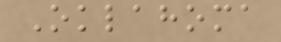Oklahoma
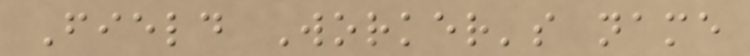Field Worker's name
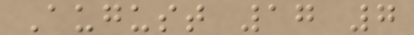August 17 7
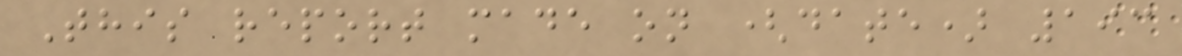This report made on (date) 193
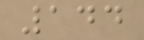144
